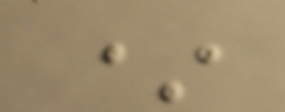*
